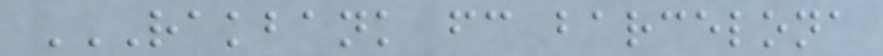RAKBANK FC BARCELONA
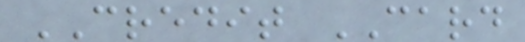CREDIT CARD
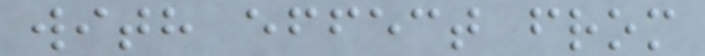with effect from
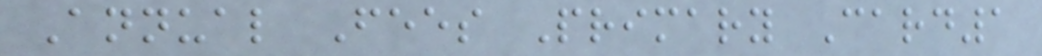Annual Fees Primary Card1
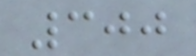300
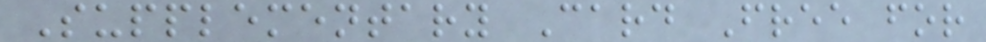Supplementary Card Free for
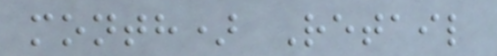month) Retail
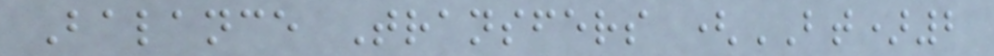Balance Transfers (BT)2
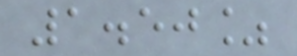1.50%
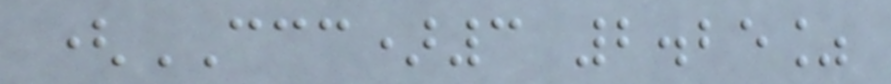(CCC)3 2.25%
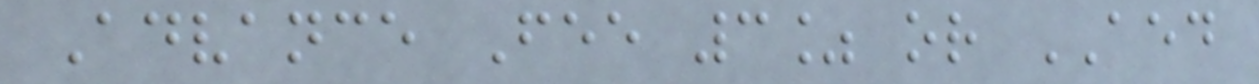Advance Fee 3% or AED
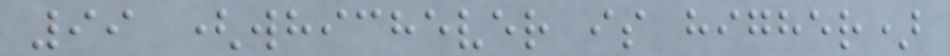99 (whichever is higher)
